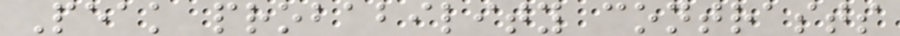Peak probability contrasts
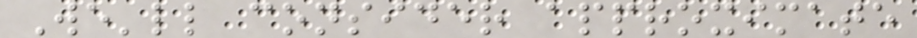We'll consider approximate
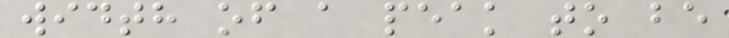width of a peak to be
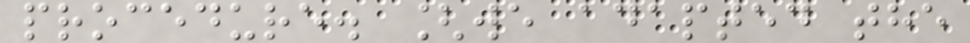procedure. [we adapted the
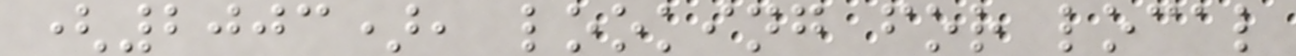(2003), looking for local
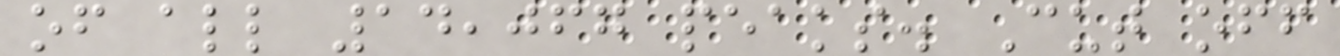of all 14,067 peaks. Cut off
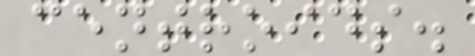centroids.
